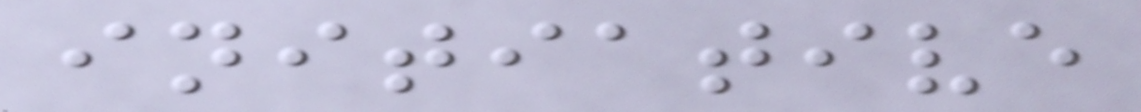initiative
